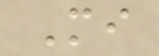Mi
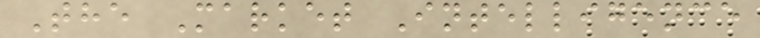The Market Intelligence
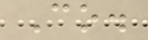Co.
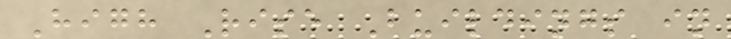High Rise Buildings in
